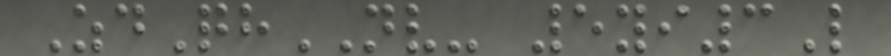ZdQhNV- 5yi3L
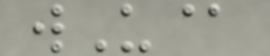wU@
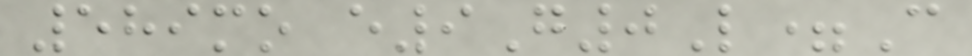589mo e9G0L=C
